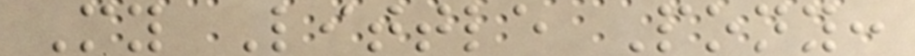My Little Pony:
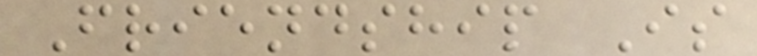Friendship Is
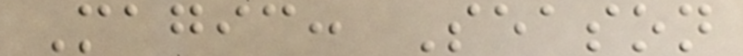Magic: Season
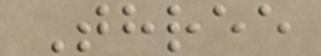Three
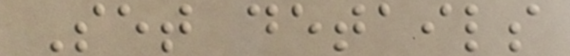Set details
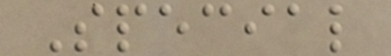Special
